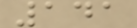141
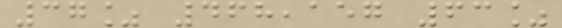37% 468,157 63%
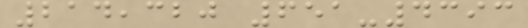214,320 651-4393
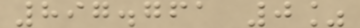897.761 0%
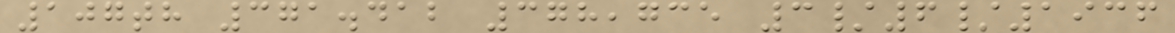107th 371.412 378,735 3/6/1936
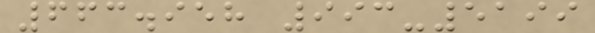663.958 993-5199
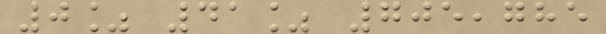0% 41% 705,785
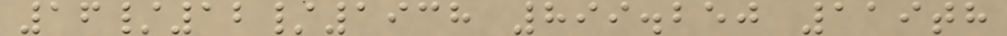16/12/1938 899.250 119th
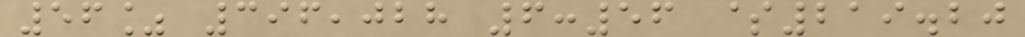56% 396,028 6:56 $219.20
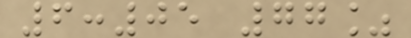6:05 77%
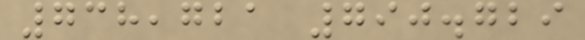738,721 790.729
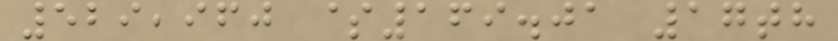529,960 $169.01 17th
